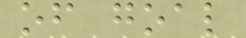of goal
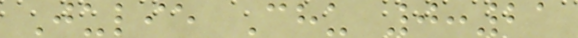Julie Chu 0:21
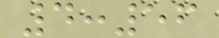4:56
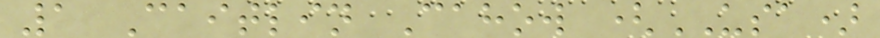1 Caitlin Cahow (USA)
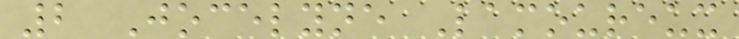2 Jocelyne Lamoureux
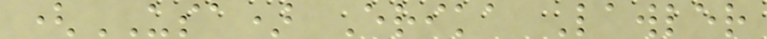(USA) Erika Lawler
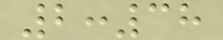2:38
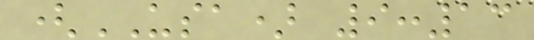(USA) 9:13
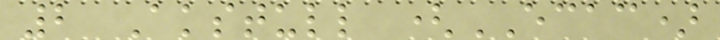2 Akstull (ECAC)
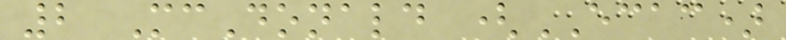2 McDonald (ECAC)
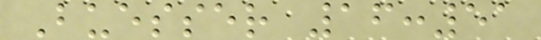Buesser 16:51
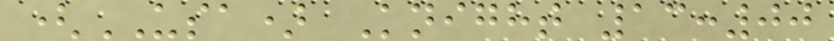(USA) Knight 13:00
